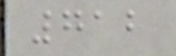712
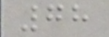78
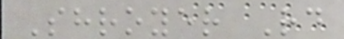Shroyer Rd
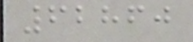62860
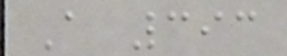A 393
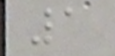1
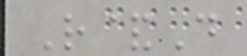R&D
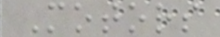Motors
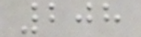208
